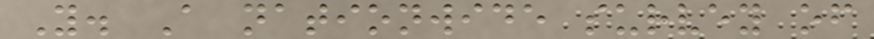Y. A nationwide survey of
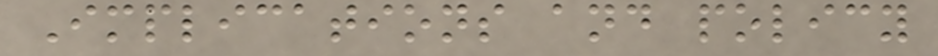Implications and policy
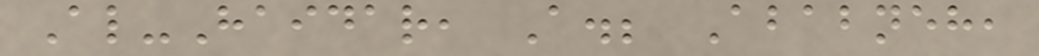Al-Haidar, A.; Ababneh,
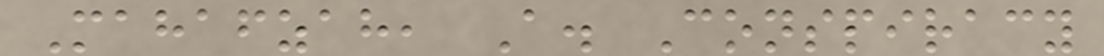Mahafzah, A. Conspiracy
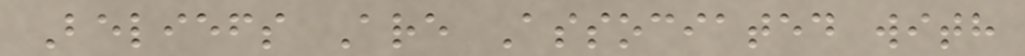Beliefs Are Associated with
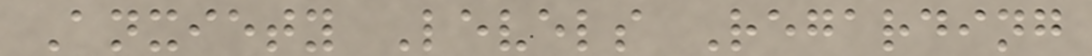Anxiety Levels Regarding
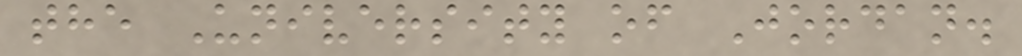the University of Jordan.
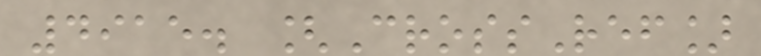4915. [CrossRef]
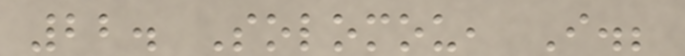22. Solomou, I.;
